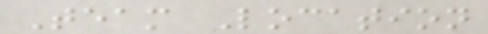Team Location
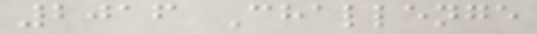2016 Challenge
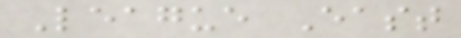League East
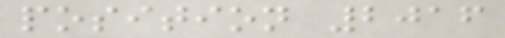position 2016
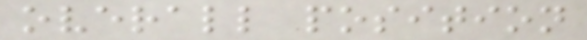overall position
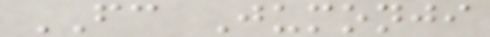FC Jumonji
